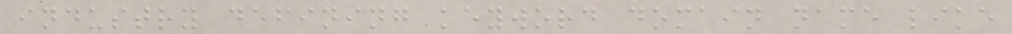industry defining keyword domain name like
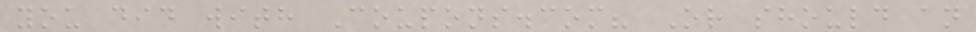you did with Coupons.com? Or should an
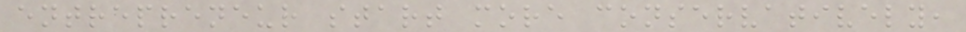entrepreneur start more conservatively,
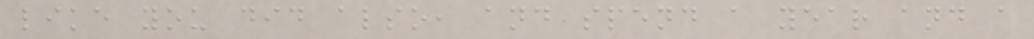like you did also, and spend a year and a
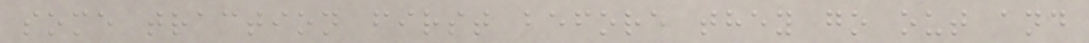some traction first before they go out and
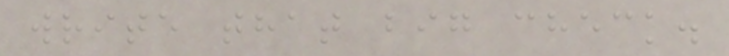write that big check.
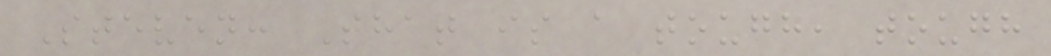Steven: That is a tough, tough
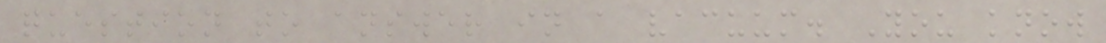question to answer in a vacuum. You know
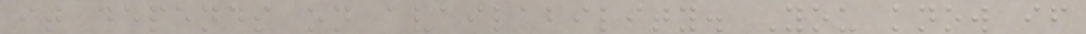it depends on availability. You know if
